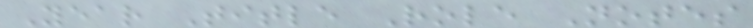Year Title Role Notes
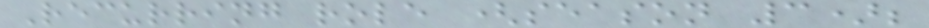Recurring role (season 3);
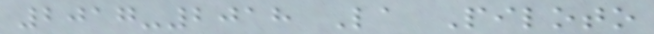2017-2018 La Piloto
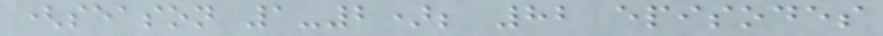(season 1-2); 82 episodes
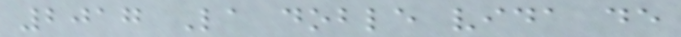2017 La doble vida de
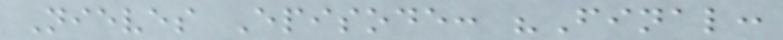Nieves Episode: "Final:
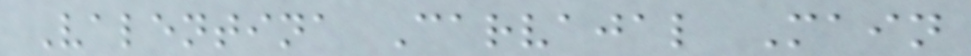Valentina Carvajal Main
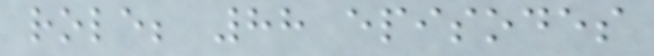role; 88 episodes
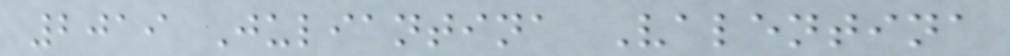2019 Juliantina Valentina
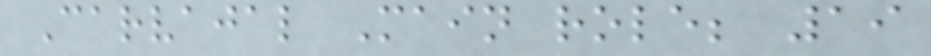Carvajal Main role; 19
